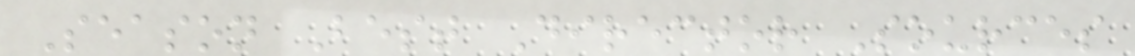Season Best Director Sources
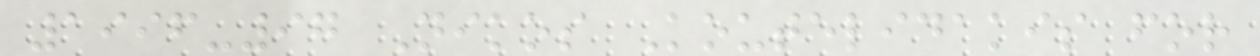1996-97 Nikos Koutelidakis for
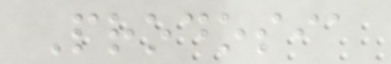Prodosia
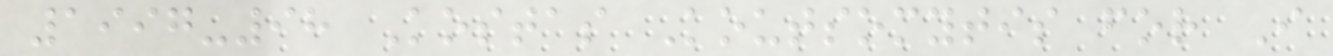1997-98 Kostas Koutsomytis for I
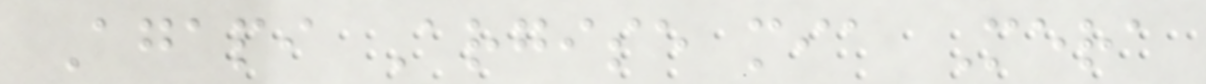Agapi Argise mia Mera
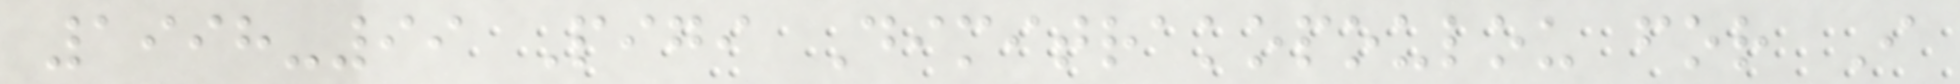1998-99 Pigi Dimitrakopoulou for I
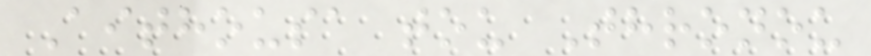Aithousa tou Thronou
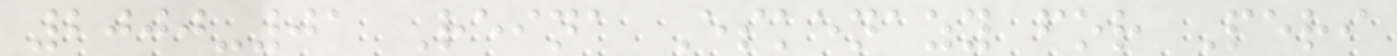2000-01 Reina Eskenazy for Peri
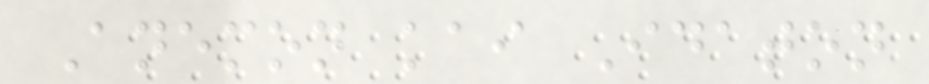Anemon kai Idaton
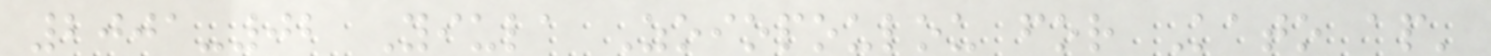2001-02 Yiula Zoiopoulou for Kato ap'
